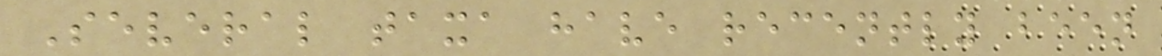Several taxa have recently been
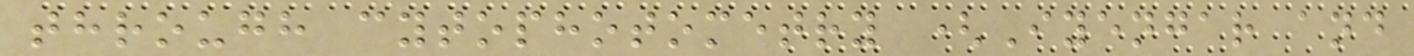through cytophotometry (Iyengar and
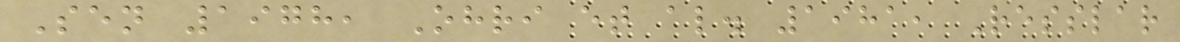Sen 1978, Ohri et al. 1981, Resslar
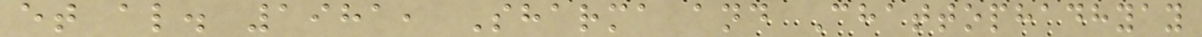et al. 1981, Sharma and Chattophadhyay
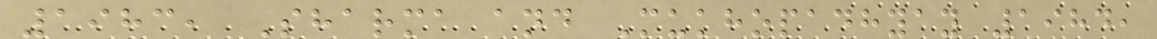1983, Sharma and Mukhopadhyay 1984,
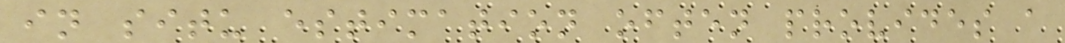in situ estimation often provides a
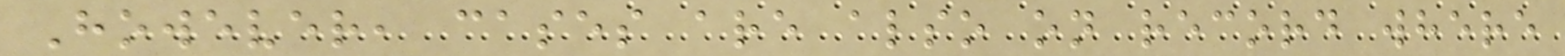However, cases are also on record where
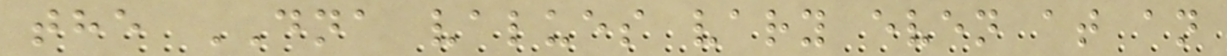the DNA values vary even at an
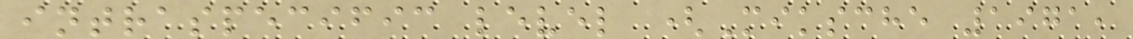intraspecific level (Miksche 1971,
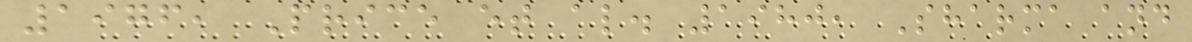1976, Price et al. 1980, Sharma and
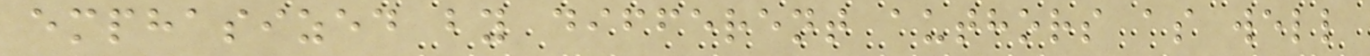emphasized by different authors as well
